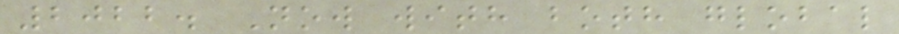2022. Now with both global
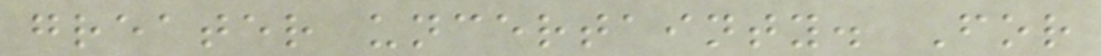greater uncertainty. For
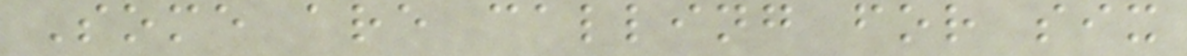Some are calling for six
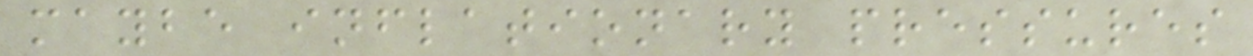maybe inflationary pressures
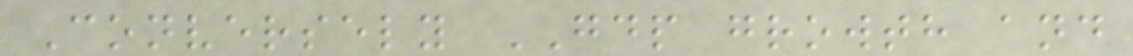Conversely GDP growth and
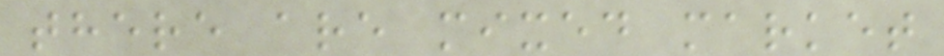there are mixed market
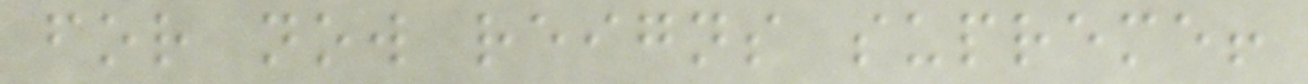for now reigns supreme!
